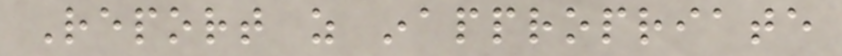Report as inappropriate
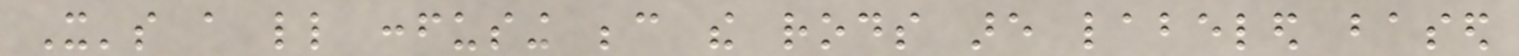It's a little confusing because the rods are labeled based
